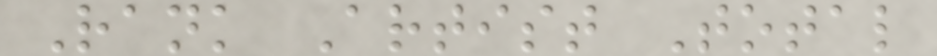Rank Artist Total
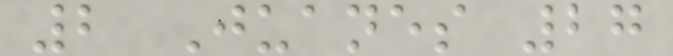2 Juanes 27
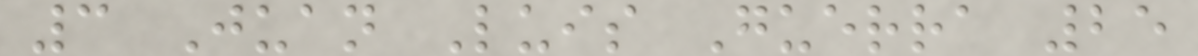3 Juan Luis Guerra 25
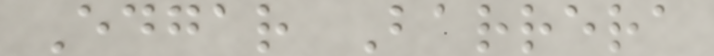Edgar Barrera
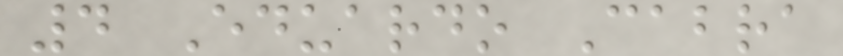4 Eduardo Cabra
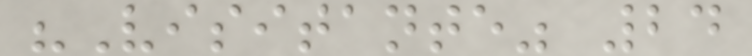"Visitante" 24
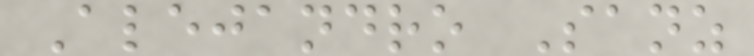Alejandro Sanz
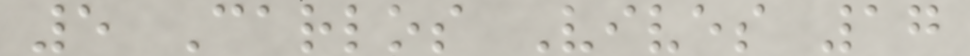5 Carlos Vives 17
